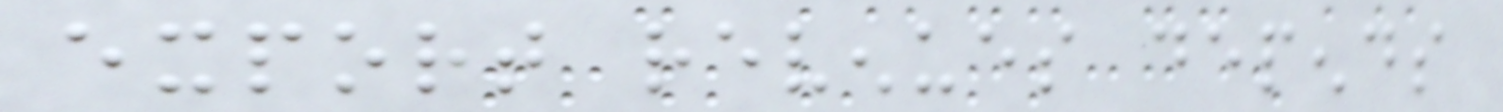export revenues depends
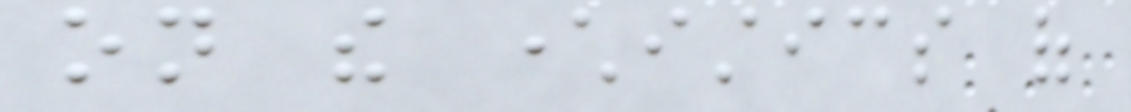on the characteristics of
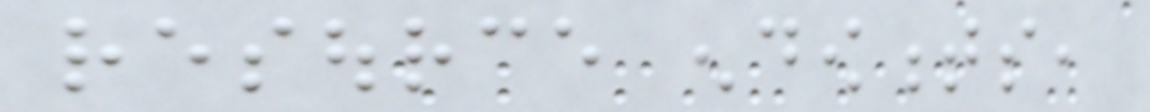resource endowments,
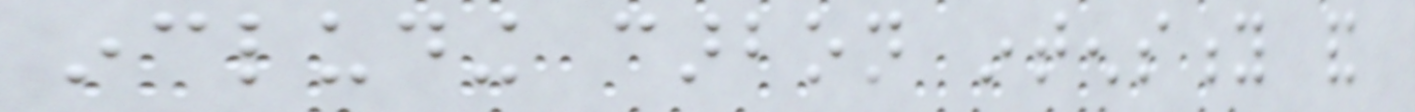including carbon intensity and
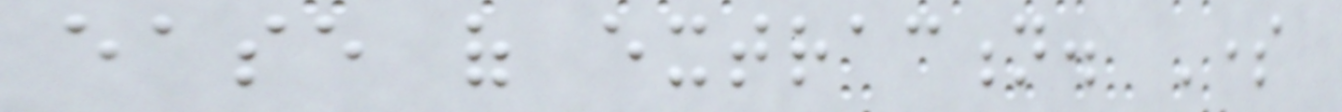ease of extraction. Some
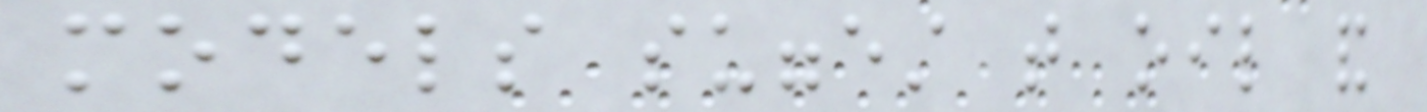models suggest that oil and
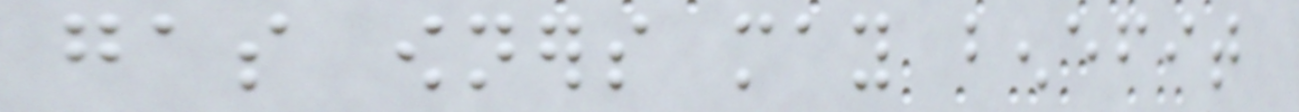gas owners may benefit
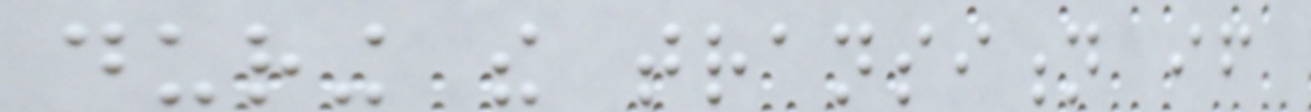during the transition if
